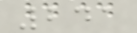241
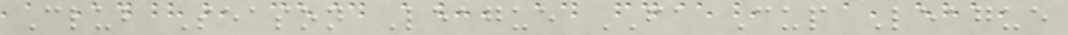Club Season League FA Cup League
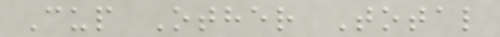Cup Other Total
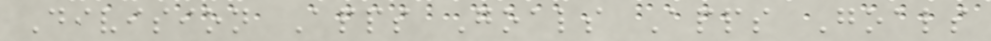Division Apps Goals Apps Goals
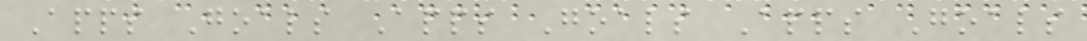Apps Goals Apps Goals Apps Goals
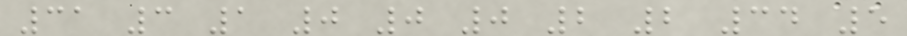31 3 1 0 0 0 2 2 34 5
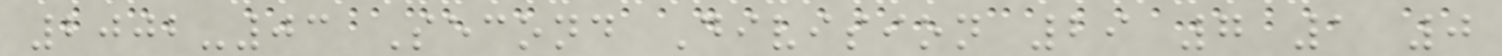2002-03 Second Division 29 7 1 0
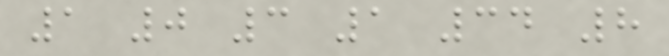1 0 3 1 34 8
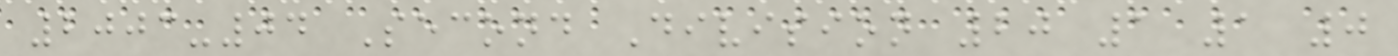2003-04 Second Division 20 1 1 0
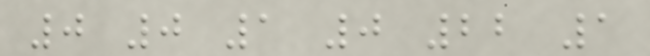0 0 1 0 22 1
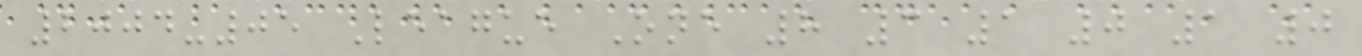2004-05 League One 8 3 1 0 1 0
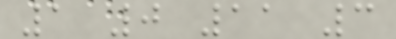1 0 11 3
